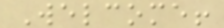Welcome!
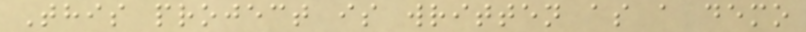This project is written as a demo
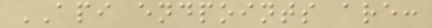API endpoints are:
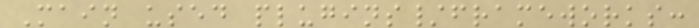Main used plugins/frameworks:
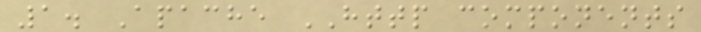1. Apache HTTP components
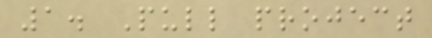1. Pull project
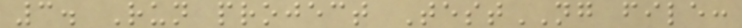3. Run project TestNG file:
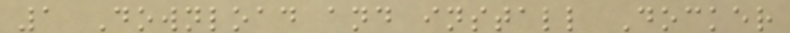1 Download and install Docker
